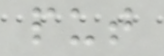put
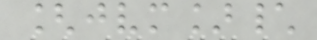[jvm]\
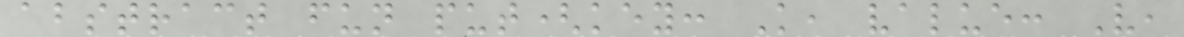abstract fun put(key: K, value: V,
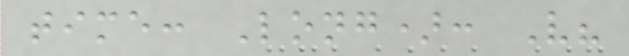time: Long): V?
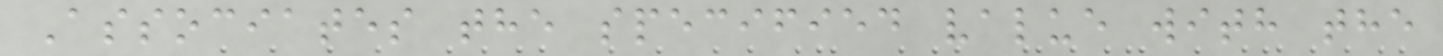Associates the specified value with the
